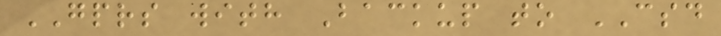GPRS with Backup to CSD
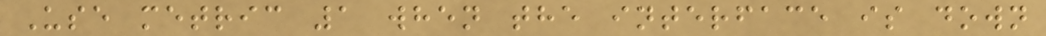Use metric 1 when the interface is down
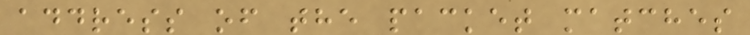address of the packet matches
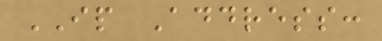IP Address:
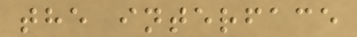the interface
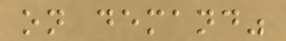on demand"
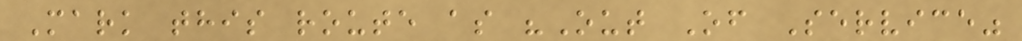Mark this route as "Out Of Service"
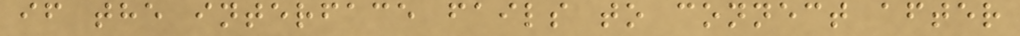if the interface fails to connect after
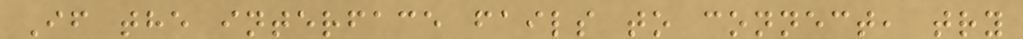If the interface fails to connect, try
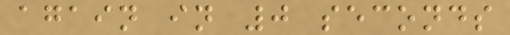again in 0 seconds
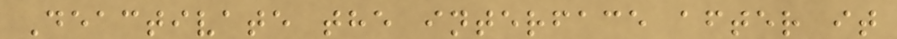Deactivate the interface after it
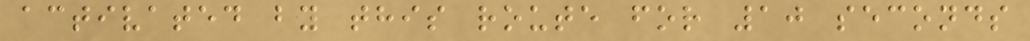activated by this route for 10 seconds
